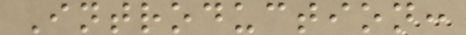Introduction:
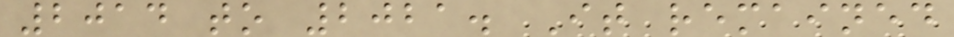2014 to 2021. It remained
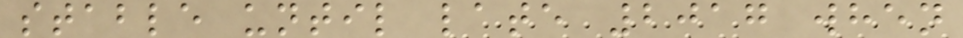stable until late 2017 when
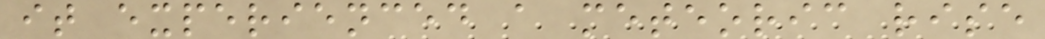it experienced a meteoric rise
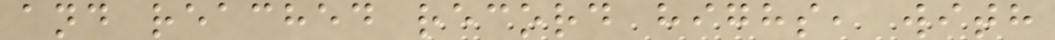and reached record highs, with
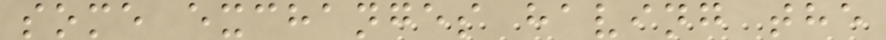some exchanges having the
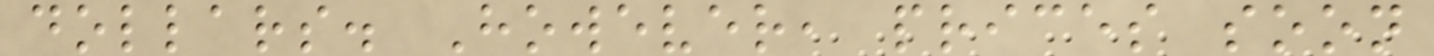dollars. However, prices soon
